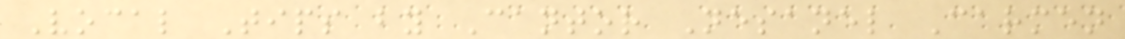Vocal Tips by Cantor Nesanel Carmen
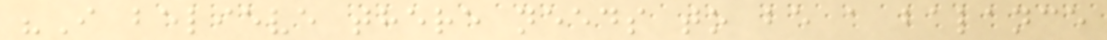"I believe there needs to be a balance
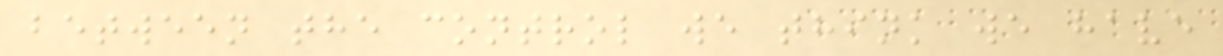between the control we think we have
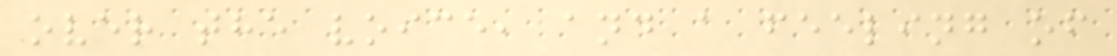over the voice, and a feeling of
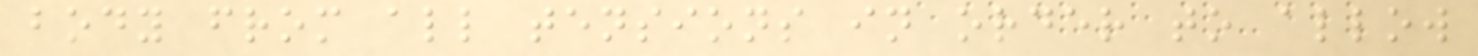body from all tensions in order to allow
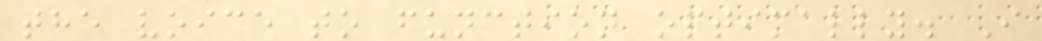the voice to function optimally. I
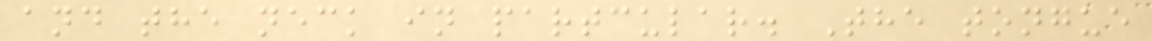and the neck in partcular. The tongue
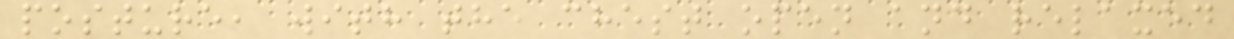posture, with the chest open and relaxed
